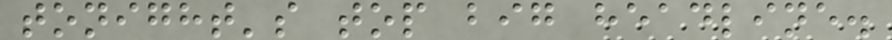tonight's top big headline.
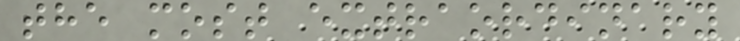the most extraordinary
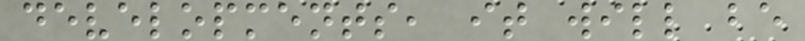developments, it will be
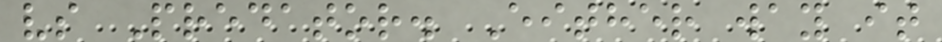vs Predator. Either way it
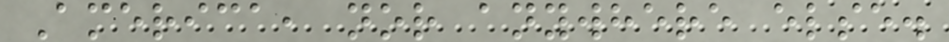America, nor anywhere else.
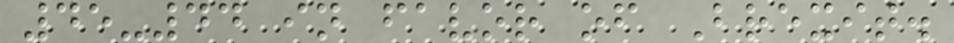45-44 in favor of Brexit.
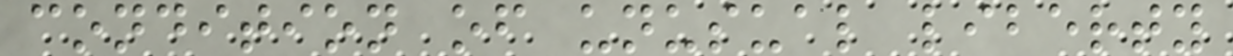condition of unusual liberty
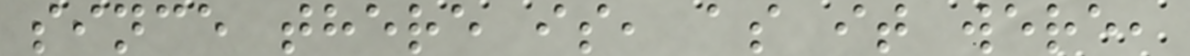since there is, as it were,
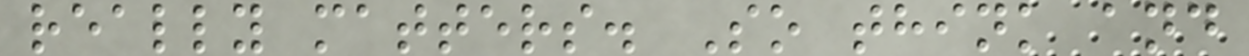really matters. So think and
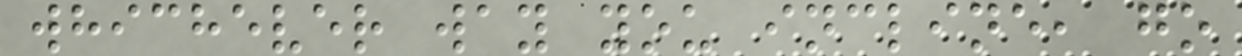whichever way you incline, go
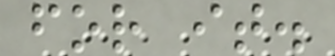for it.
